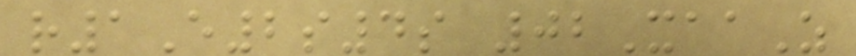r1E2s4s 02XaaZ
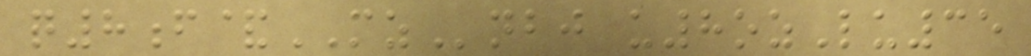q8f&MZnbj u8ozLu35
